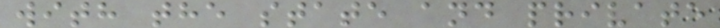with the state and private
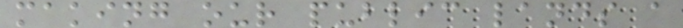making our public lands a
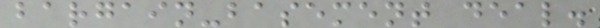bargain-basement deal.
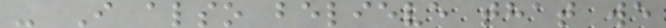- I also believe that we
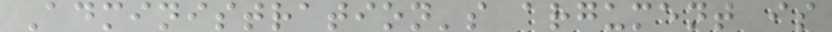Administration's argument is
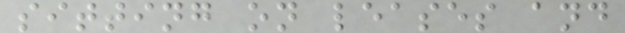sitting on leases and
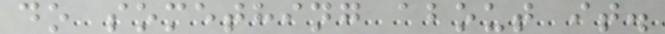do something about it.
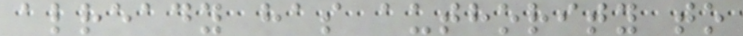already has authority to
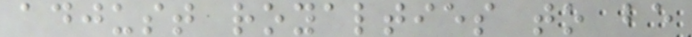adjust royalties to be
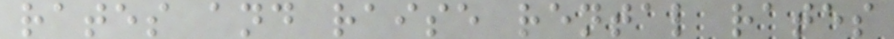rates and raise rental rates
